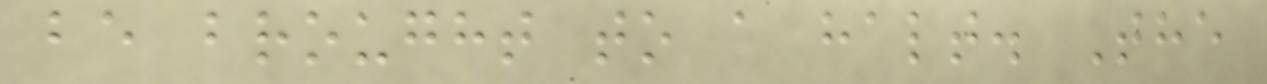be brought to a halt. The
